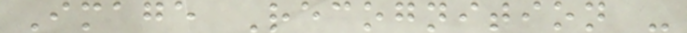Image Recognition -
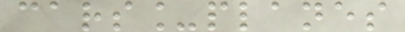cars_planes
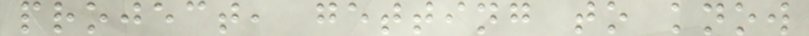project, getting to know
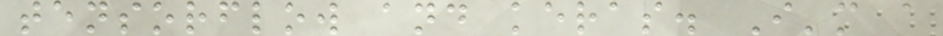tensorflow and keras. I'm a
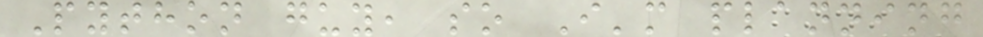Python guy, so I'm planning
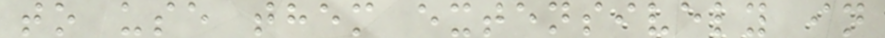to use them extensively in
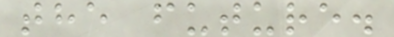the future.
